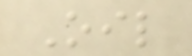Oil
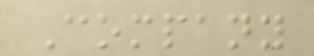Company
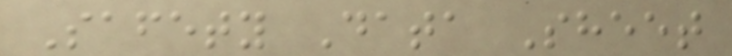Safety Data Sheet
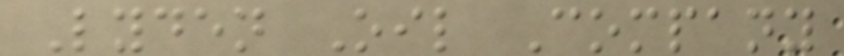Lyden Oil Company
